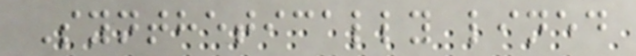Synthetically lined
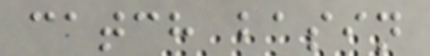catch basin
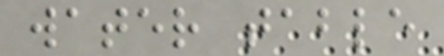water table
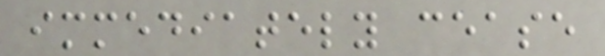immediately cease
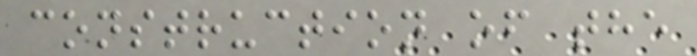construction of the
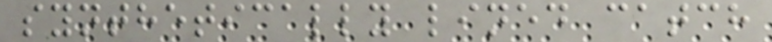synthetically lined catch
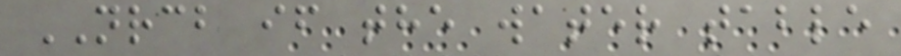NRCB if the water table
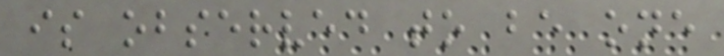is observed to be one
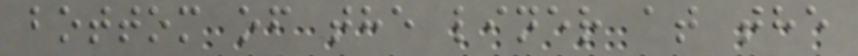bottom of the liner at the
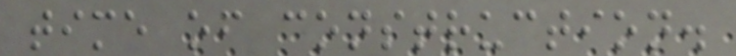time of construction.
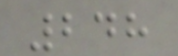248
